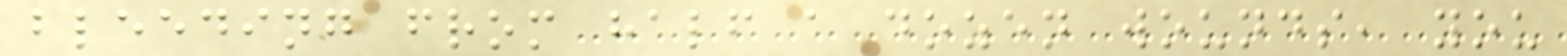bleeding from half a dozen wounds, you
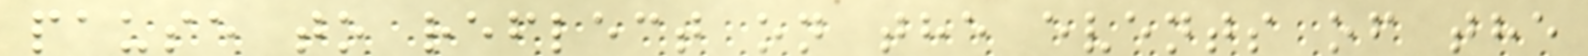pause to reflect on the events of the
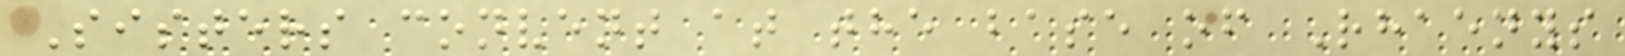Sisters convent at the base of Rhaenys
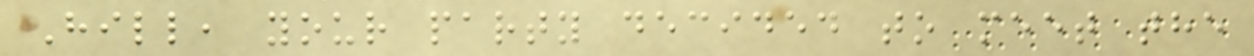Hill, your party decided to meet the
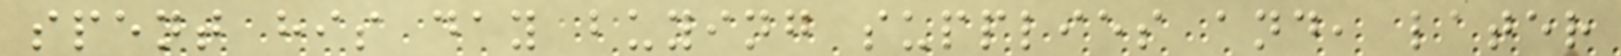spent his day buying supplies and, later
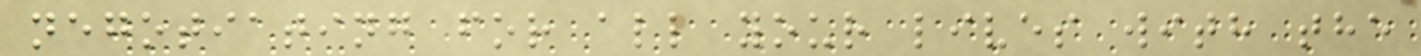negotiating for all your lives with the
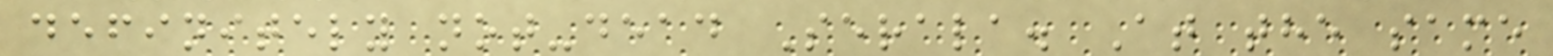definitely not-dead Serala. At the same
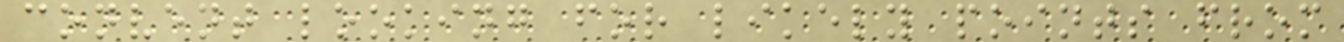convent looking for likely points from
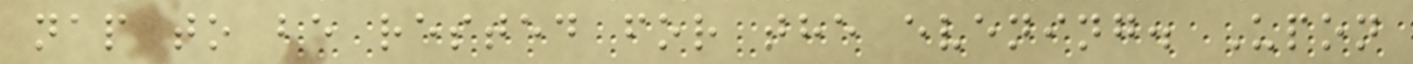nap to be rested for the evening. Upon
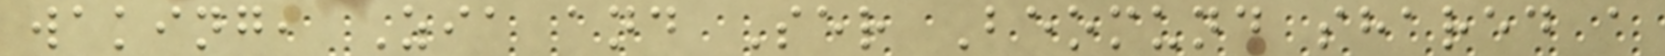waking, Zia and Ser Beomund shared a
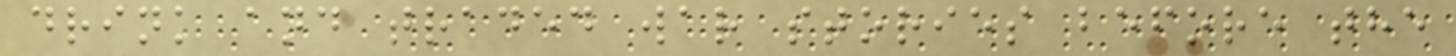drink and traded war stories before the
